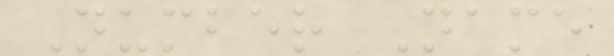Number Name
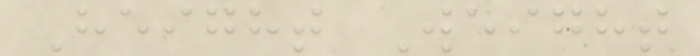Height Weight
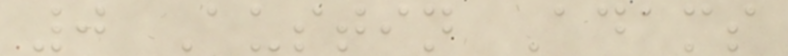0 Austin Adams
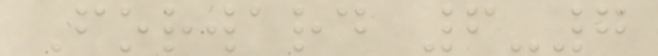Forward 6-7
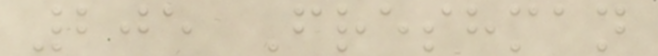205 Freshman
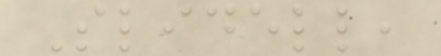Slidell,
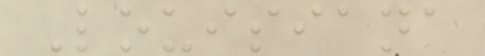Louisiana
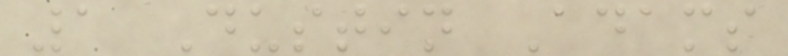1 Dustin Adams
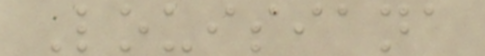Louisiana
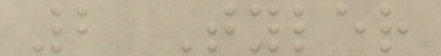2 Tyler
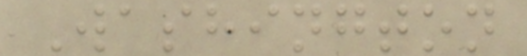Washington
